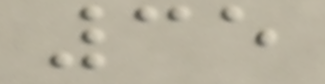35
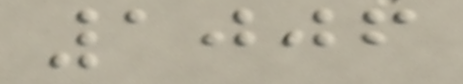1006
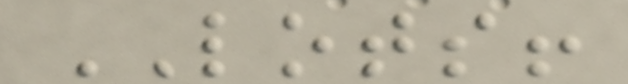LOTS!
